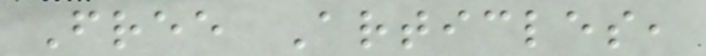Free Articles,
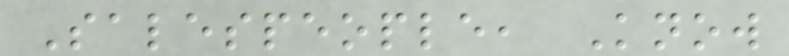Salespeople, Know
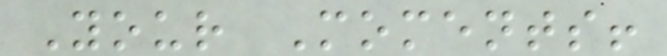Your Moments!
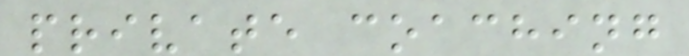private coaching
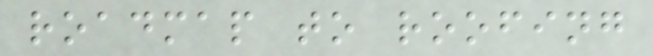roadmap to roofing
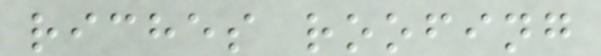riches roofing
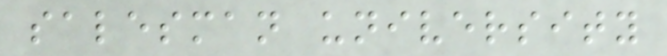salesman university
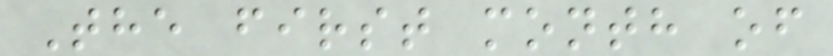The first month of
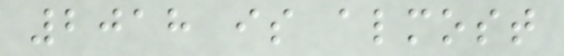2018 is almost
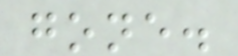gone.
